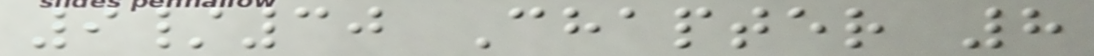9/30 Chapter 8
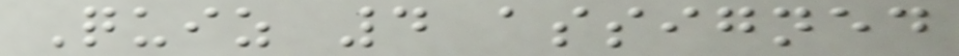Quiz 4 assigned
